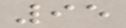95
